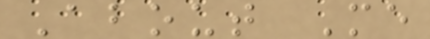About Me
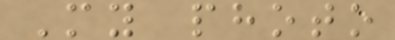My photo
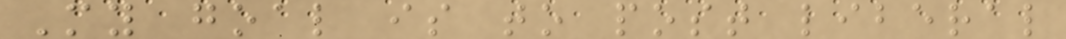My goal is to post liberal
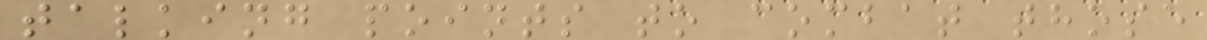talking points to combat those
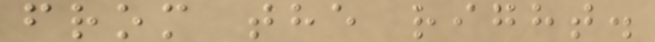from the right.
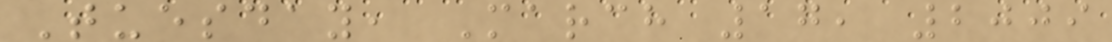Tuesday, March 17, 2009
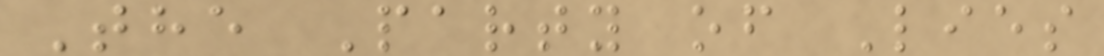The Party of Lies
